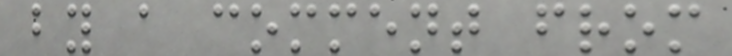by a comment from
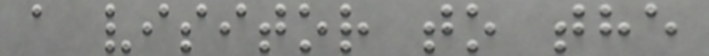a visitor to the
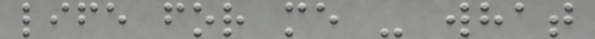life for me - what
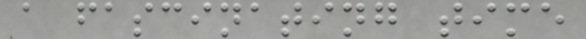a fascinating time
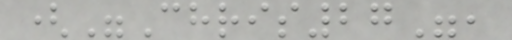("Chris27",
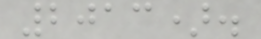2013).
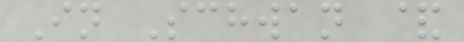In Schwan &
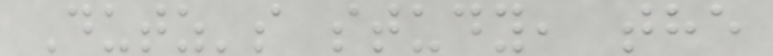Dutz's study, the
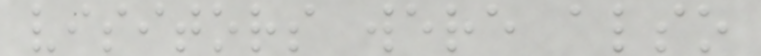visitors were also
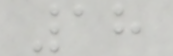18
